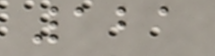121
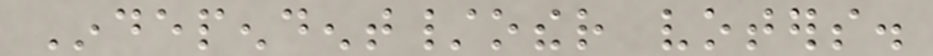Independent/other voters.
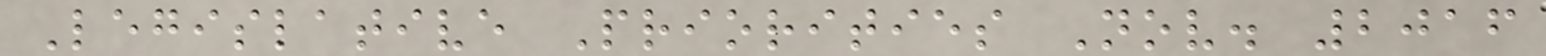Legislative Priorities Nov. 2016
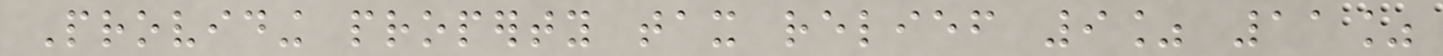Providing property tax relief 9% 11%
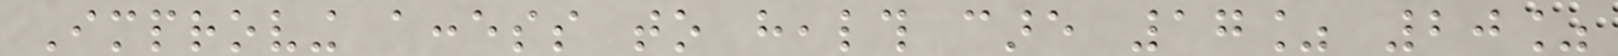Improving access to health care 17% 20%
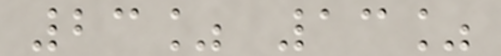23% 13%
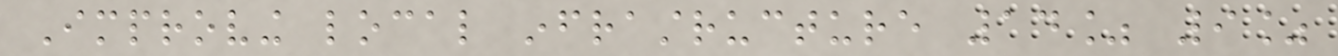Improving local infrastructure 14% 9%
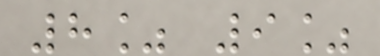8% 9%
